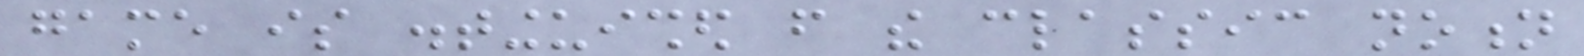game is distinguished from the classic notion
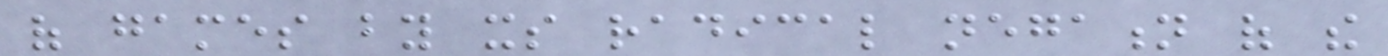of games by its radical negation of the
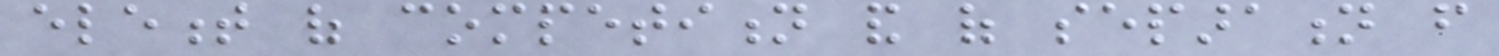element of competition and of separation from
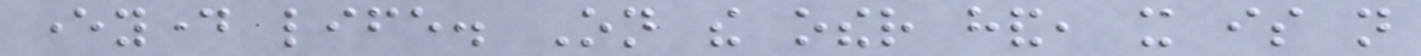everyday life. On the other hand, it is not
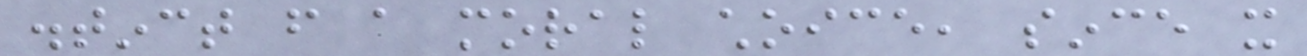distinct from a moral choice, since it
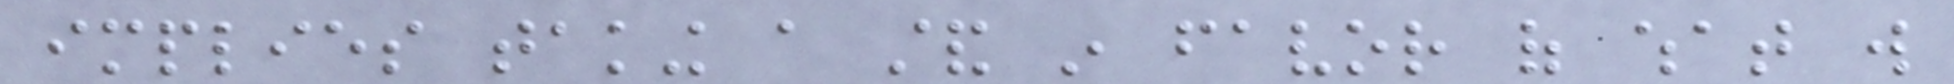implies taking a stand in favor of what will
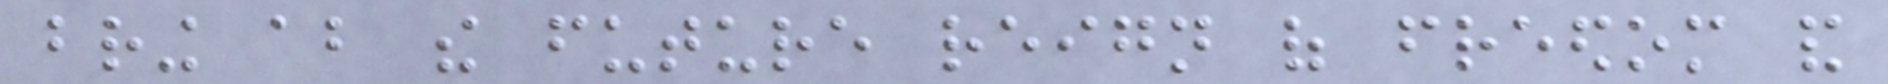bring about the future reign of freedom and
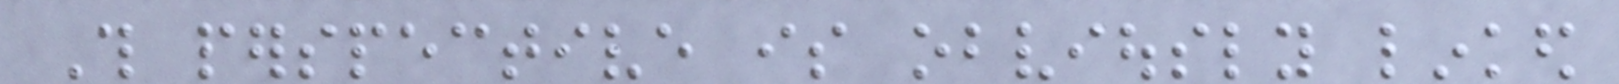This perspective is obviously linked
